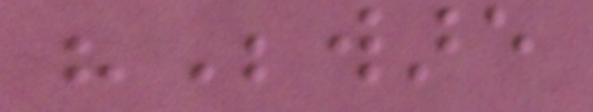"Beware
